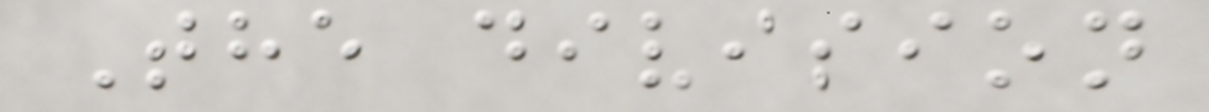The division
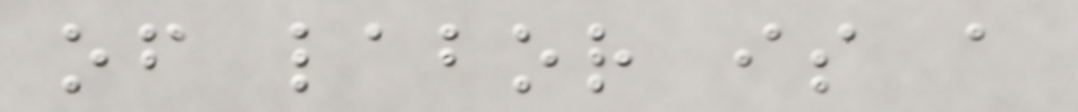of labor is a
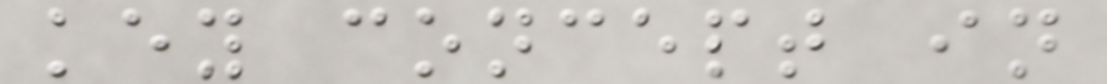key concept in
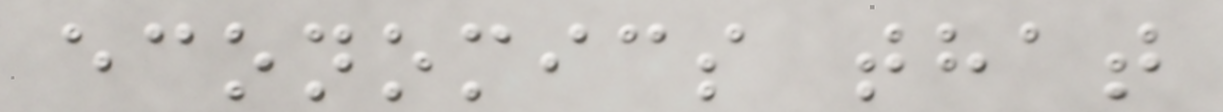economics that
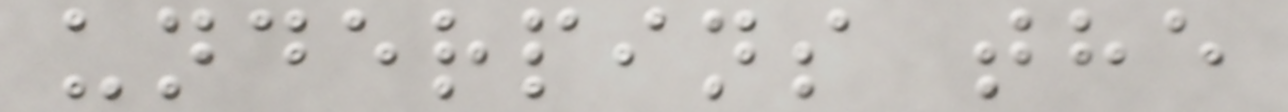underpins the
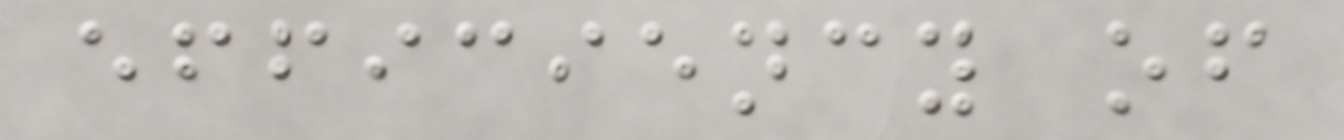efficiency of
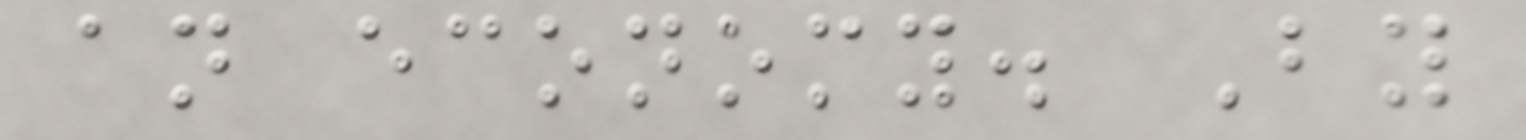an economy. By
